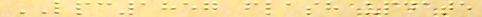LPC1857 flash update
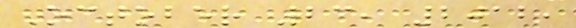October 23, 2012,
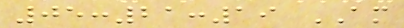05:21:19 AM
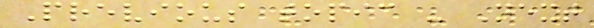Previous topic - Next
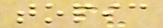topic
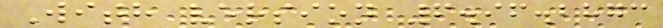With version 6.96.2873
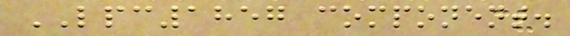LPC1857 component.
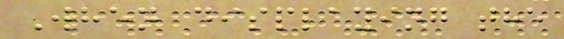When displaying the
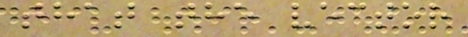that the vector
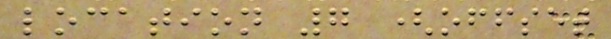location 7 (offset
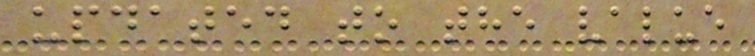updated to the value
